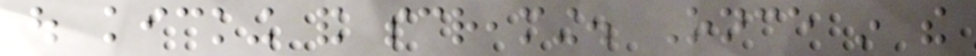out kicking and screaming. Once in the
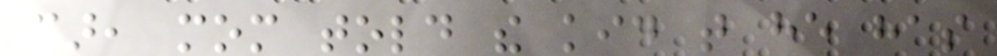car, mom told the kid that he has
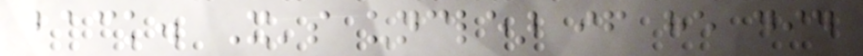back. It's unclear if he did
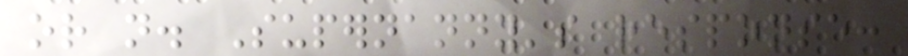or not. Supernanny's response:
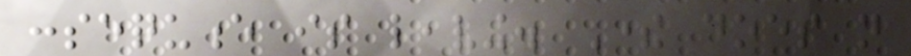consequence is leaving. There does not
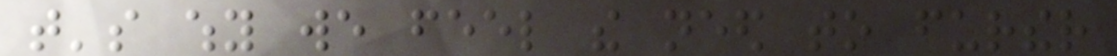that's why we feel the need to further
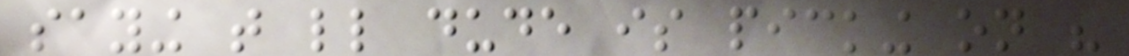saying that little dude is picking on his
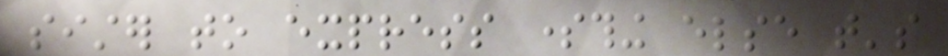sister to express something else that's
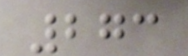273
